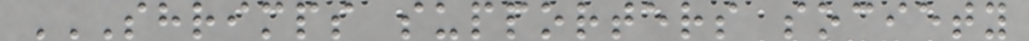SHRIMPS SUPPORTERS SOCIETY
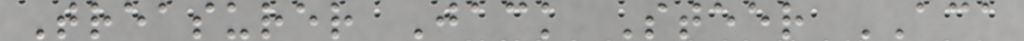Treasurer Jack Steer ACA
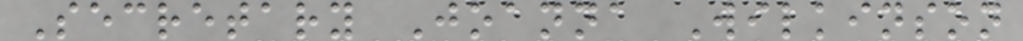Secretary Joanna Wilkinson
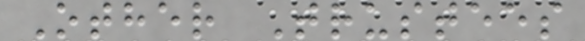Other Trustees
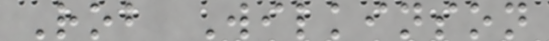Rob Wilkinson
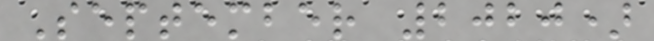September 2020)
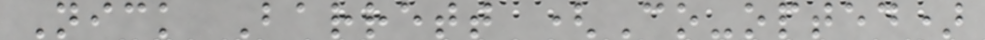Nick Barrett (Co-opted)
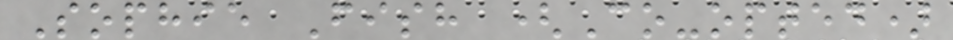Sophie Fish (Co-opted)
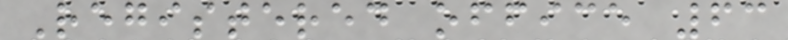Registered office 63
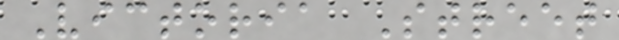Victoria Street
